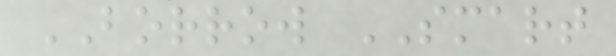BORROW SMART
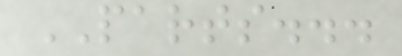PARTS...
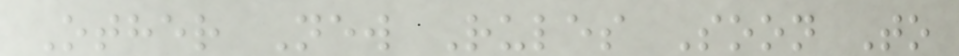Other New Rules Soon To
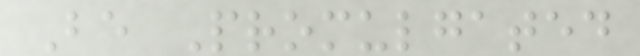Be Promulgated
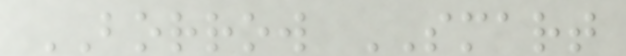BORROW SMART
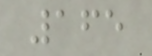165
